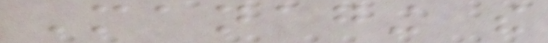Managing the
